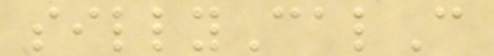sillyCalC
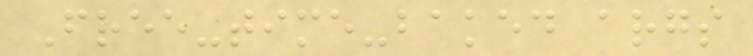Free-time-baked args
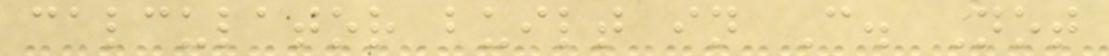calculator built in C. Not
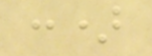:)
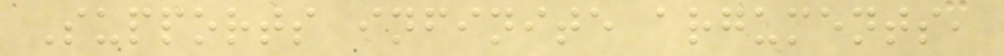Supports infinite arguments,
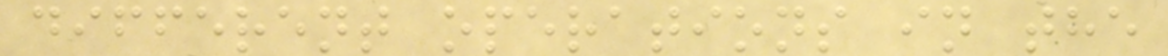different operations in the
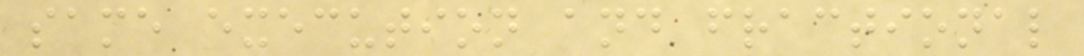same execution and fractional
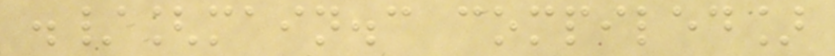./[main.c compiled]
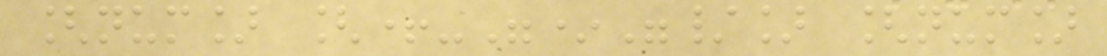[num] [+-"*"/] [num]
